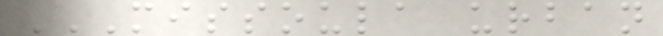MISSOULA URBAN
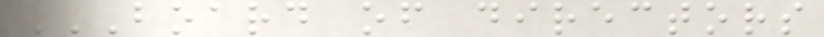BOARD OF DIRECTORS
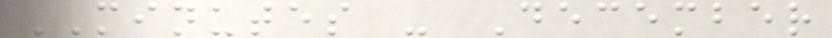MINUTES - December
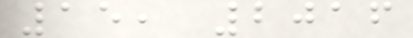15, 2016
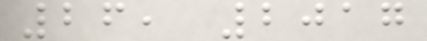26, 2017
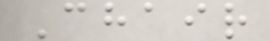Chair
